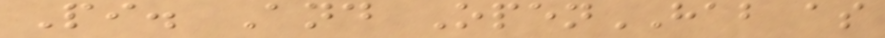Pi. And OpenHAB as
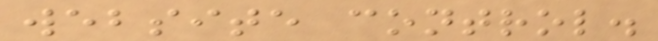website control.
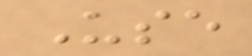Use
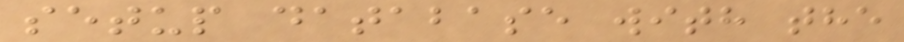setup database with the
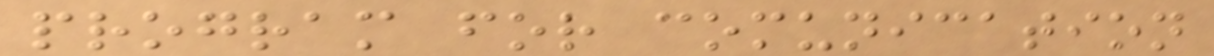program for comunication
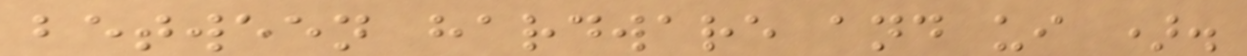between hardware and ui ).
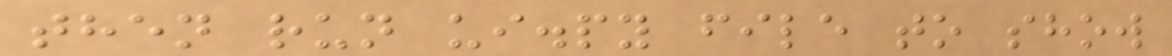then run ui.py file to show
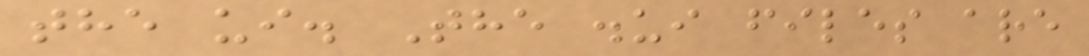the ui. The .ui files are
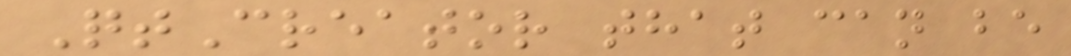QtCreator that can be
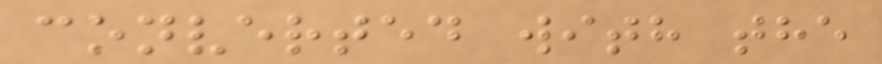converted with the
